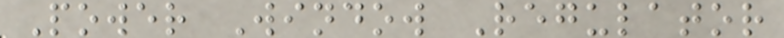Power Window Regulator
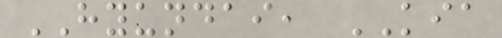HYUNDAI, KIA
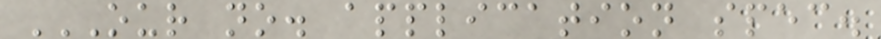OUR NO. APPLICATION SPEC.
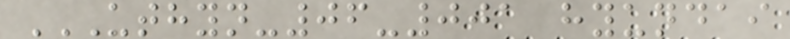UTHYN-06-001 HYUNDAI
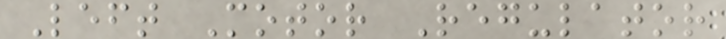Left Motor Regulator
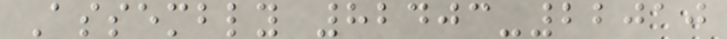Assembly 82403-22010
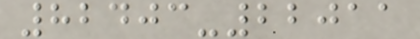82403-22011
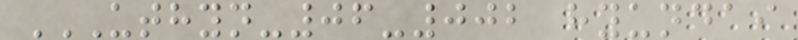UTHYN-06-002 HYUNDAI
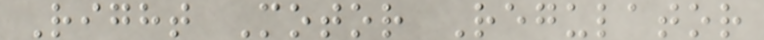Right Motor Regulator
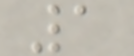1
